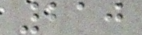210
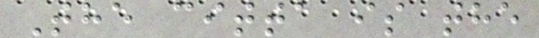The citta is the
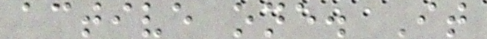active one. It
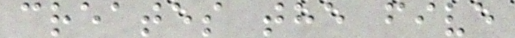creates the five
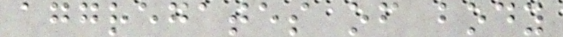aggregates of body
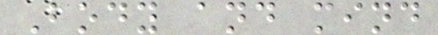Body and mind
